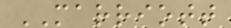MARRIOTT
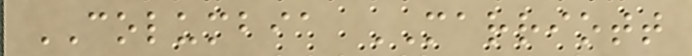COLUMBIA MARRIOTT
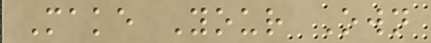Make Your Own
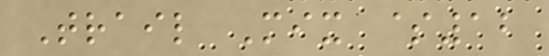Trail Mix $12
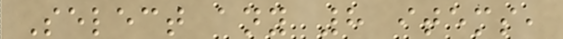Select any 8 items,
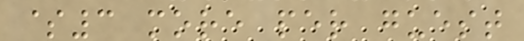$3 more per guest
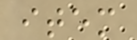item
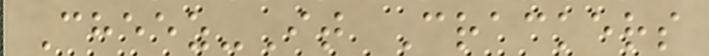Cheez-It Crackers
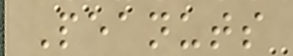Peanuts
